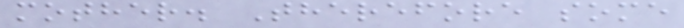mother. Therefore some
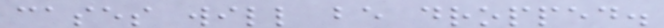cases will be dropped.
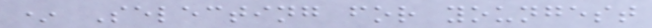* Selecting for youngest
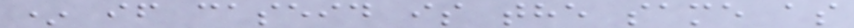* if caseid is the same as
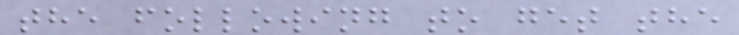the following to get the
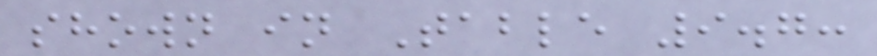shown in Table 9.7:
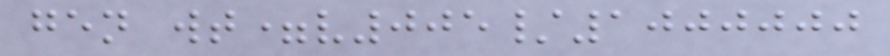gen wt=v005/1000000
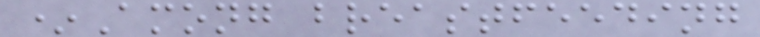*Among breastfeeding
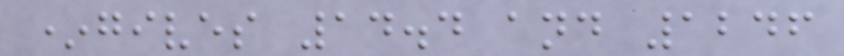*gives 14.4 and 1246
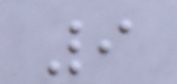9
